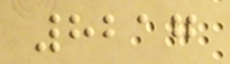8217
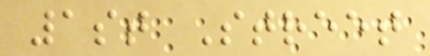1st Street
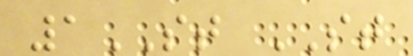1ST ST
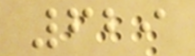629
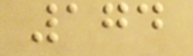174
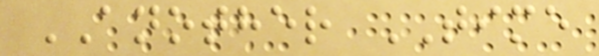ANOTHER TIME
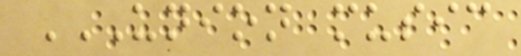UNION MUSIC
